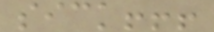sick!!!
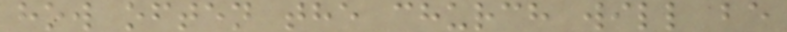how often the church will be
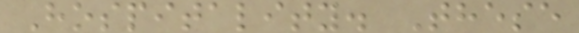Hospitality. These
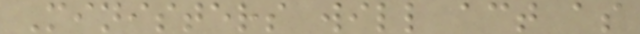Ministers will act as
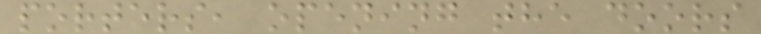porters, opening the doors
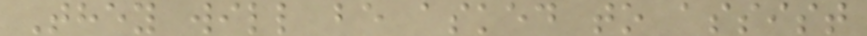They will be asked to assist
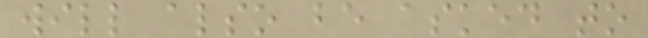will also be asked to
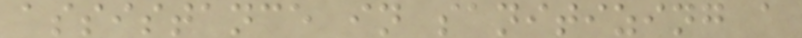assistance in sanitizing a
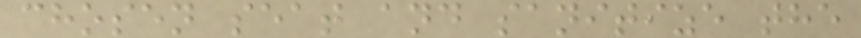chosen seat and sanitize the
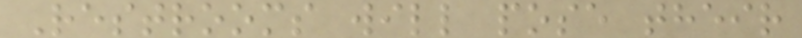Restrooms will pose their
